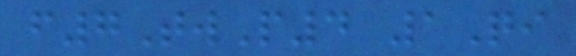f7TwP4 1Qi
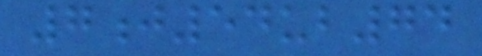7j54ub74
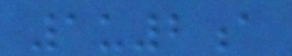1u2a
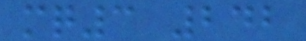mq3 242
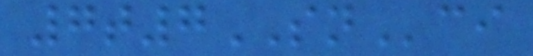7t7SNci
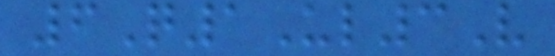6Q1Ul3V
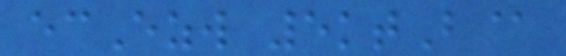ecEzw 5ktB@
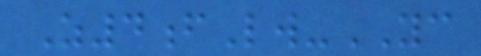Z4fLw-YC
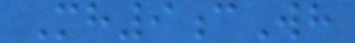Mh9cWh
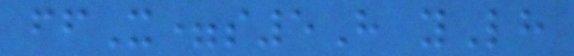ffX=s5H yLh
